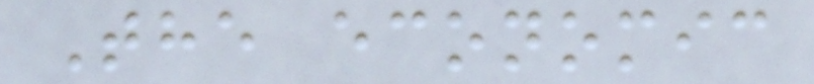The economic
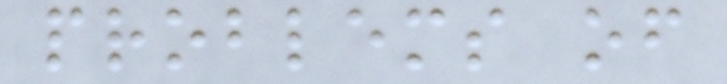problems of
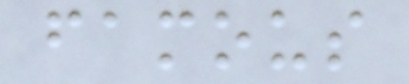famous
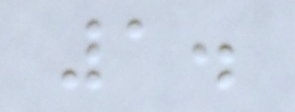1.
